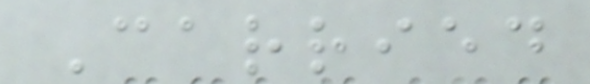Carried
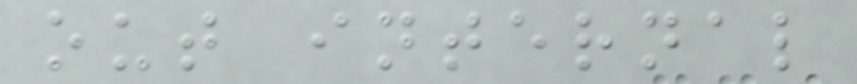out internal
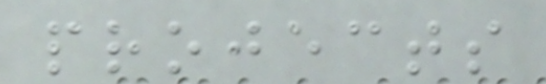projects
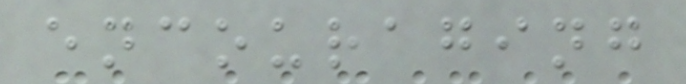encouraging
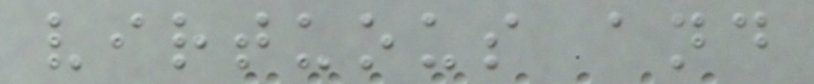virtuous and
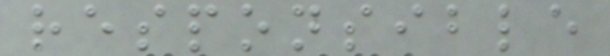responsible
